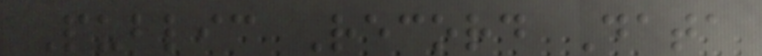Public Record Data
